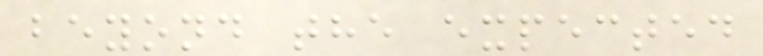beyond the expected
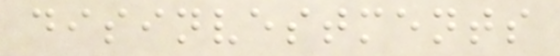disinvestments
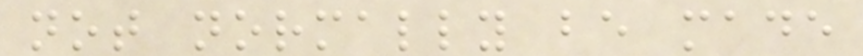not normally be made
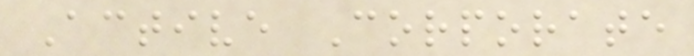Active Corporate
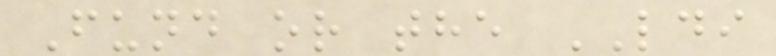Fund or the LDI
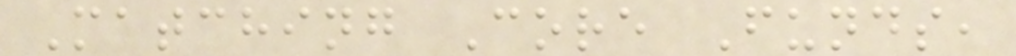Matching Core Funds,
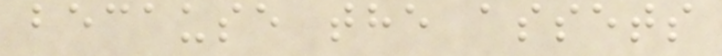because the assets
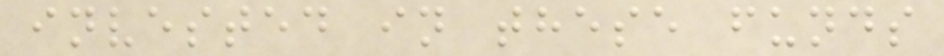invested in these funds
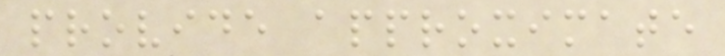provide approximate
